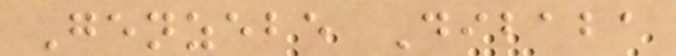Genzebe Dibaba
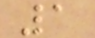1
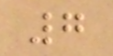7
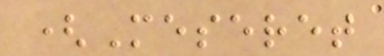(Meseret
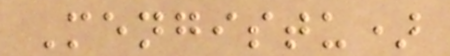Mengistu)
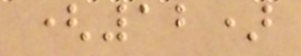(12)
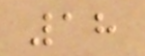18
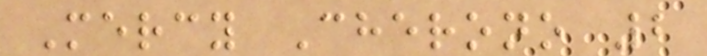Mercy Cherono 2
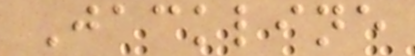Jackline
